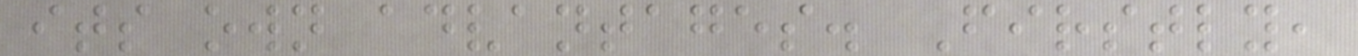its own advantages. Firstly,
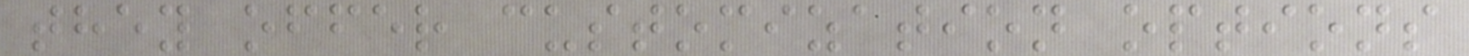they offer customization options
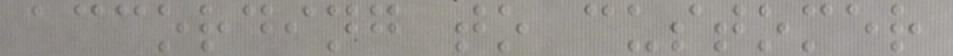according to customer
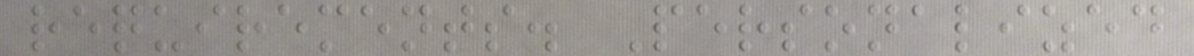requirements. Personalized
